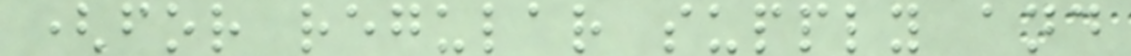(for regular supply and
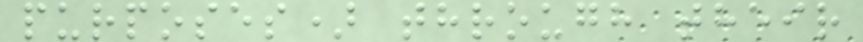purposes) through their
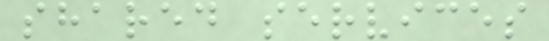shared services
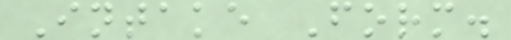Intake Form.
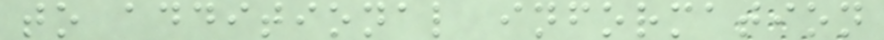to additional information
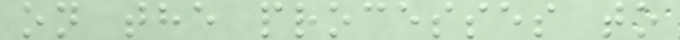on the processes to
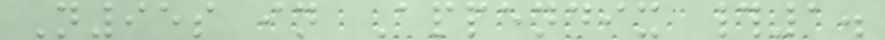N95s in Appendix #1.
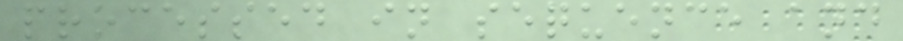processed in sequence and
